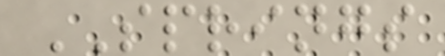SPRINGS
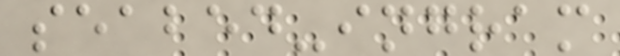seabed-ingram
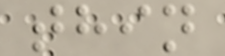thin
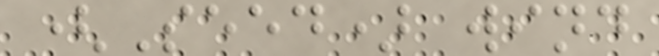(Seed) wind
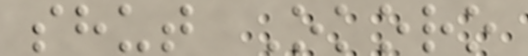shut Okoro
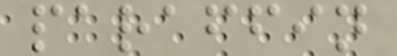paraffin
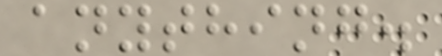anything.
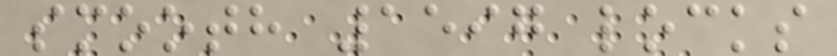smooth 1597 locks
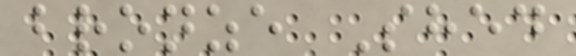bronze Shed
